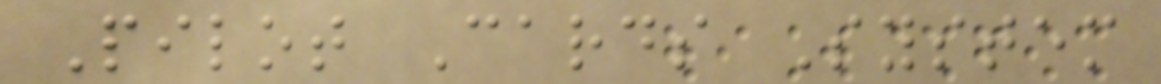Pilot Cards System
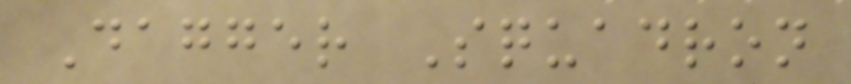Dagger Squadron
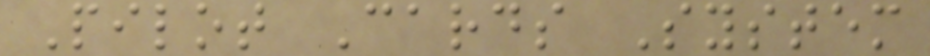Pilot Cards System
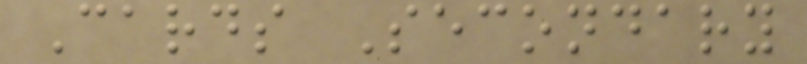Cards Secondary
